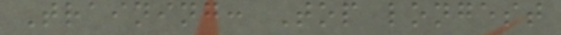Training: Top longest
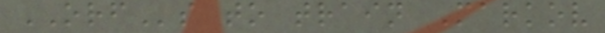ORFs to train Markov
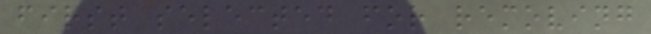first selected for removing
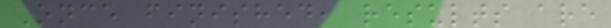Once finished, results are
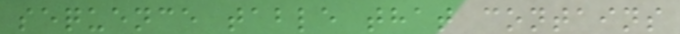sequence table that contains
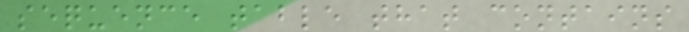sequence table that contains
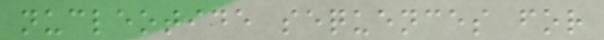nucleotide sequences for
